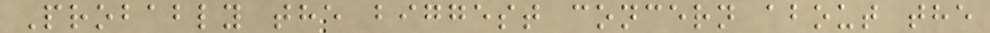Probably the biggest concern about the
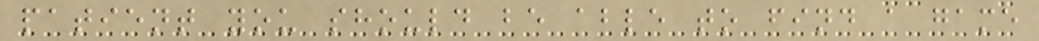patient you should be able to find a game
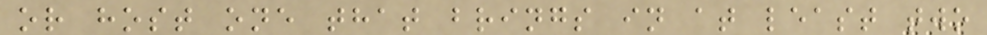or host one that brings in at least two
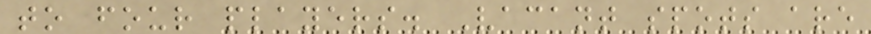to four players. Vacant spots are
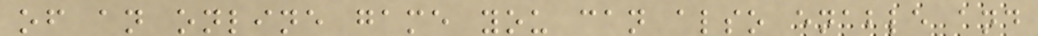of an online game you can also enable and
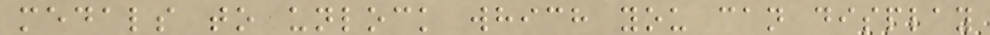medals to unlock which you can display
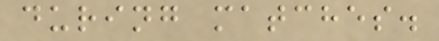during matches.
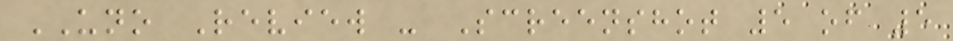UNO Review - Screenshot 5 of 5
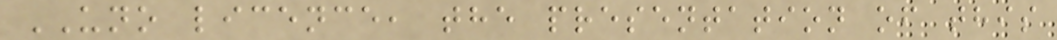UNO licence, the presentation of this
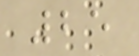25
